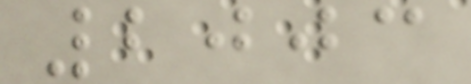2003
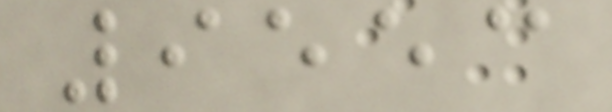9553
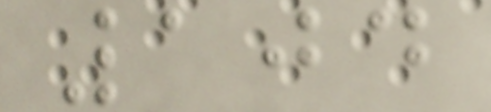104
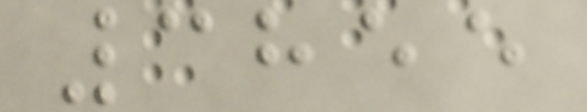3855
